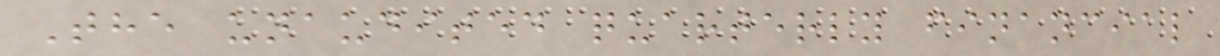The unaudited quarterly financial
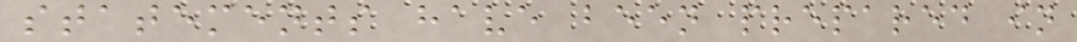statements have been prepared in
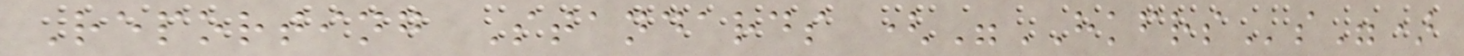Reporting Standards ("HKFRSs")
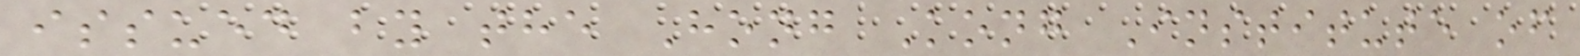issued by the Hong Kong Institute of
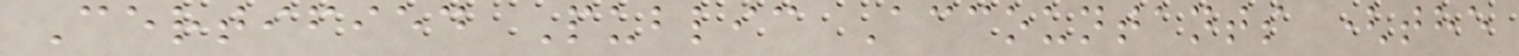Certified Public Accountants (the
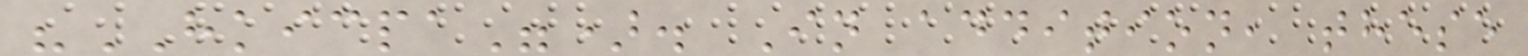"HKICPA"). In addition, these
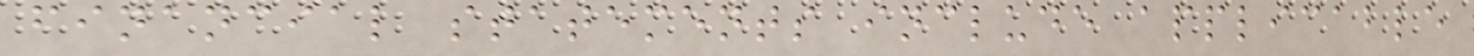financial statements include applicable
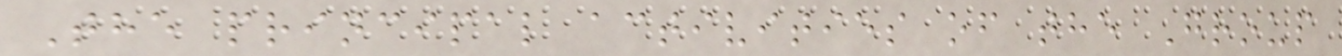The principal activities of the Group
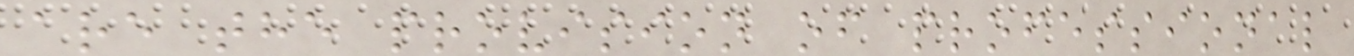are the provision of professional
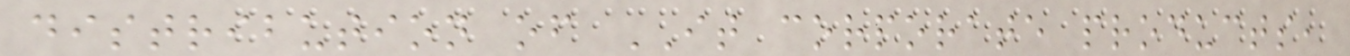distribution of IT corporate products,
